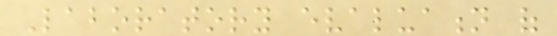Laboratory evaluation of
